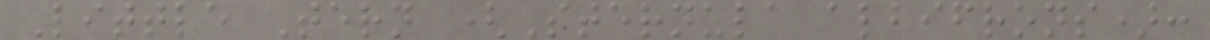Little Tern (Sternula albifrons):
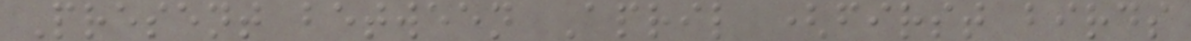Present between April (first birds
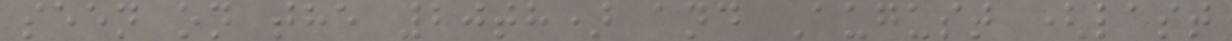seen on the 20th) and August (last
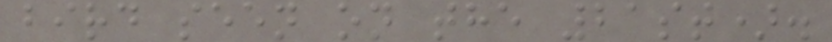bird seen on the 21st).
